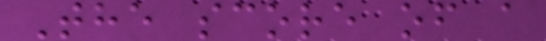The score of a
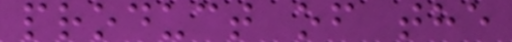product of the
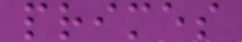primes
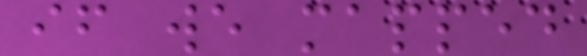if we mapped
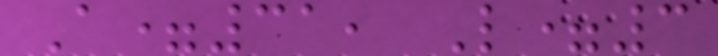A=31, L=3
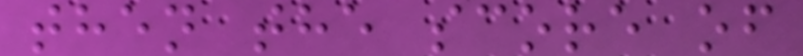then the score of
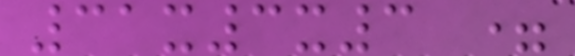31x3x3 =
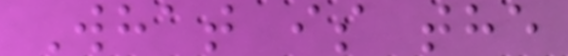What is the
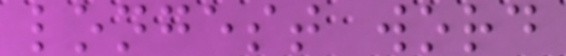longest word
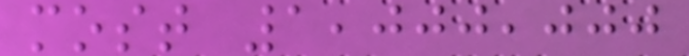most 1,000,000
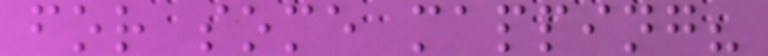for some mapping?
